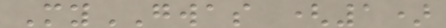MyGWAS (1)
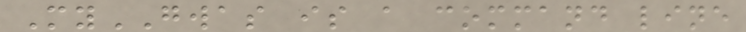MyGWAS is a command line
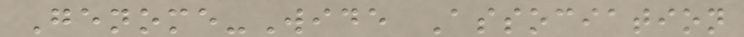Genome-Wide Association
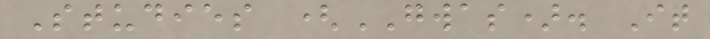Studies (GWAS). It
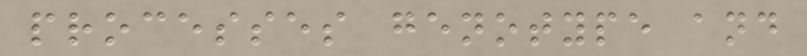processes genotype and
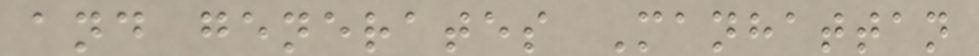and generates Manhattan
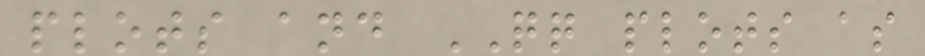plots and QQ plots as
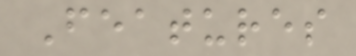Features
